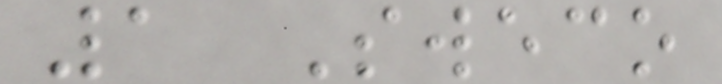1 Sweco
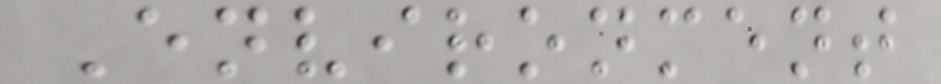Environment
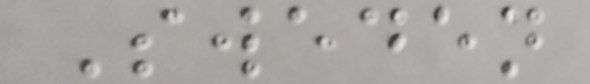Sweden
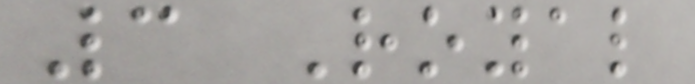3 Royal
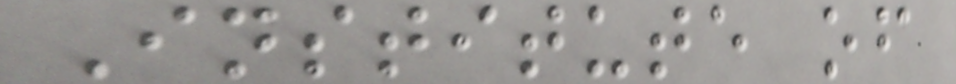Institute of
